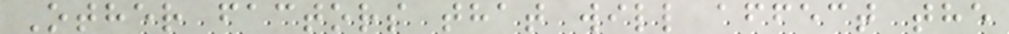Other factors that will affect the
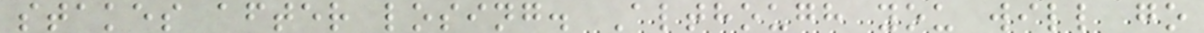stakes after losing. Although you will go
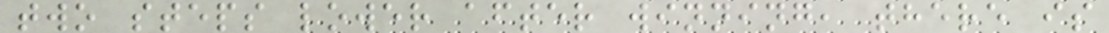two steps lower after winning, there is
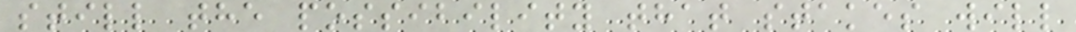still the possibility that stakes will
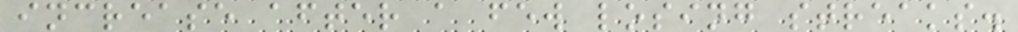increase after a few losing streaks.
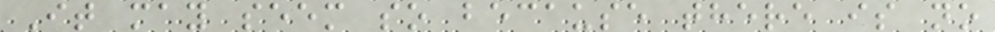It may seem so because there is no
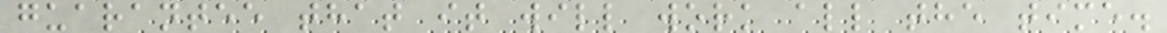guarantee that it will work all the time.
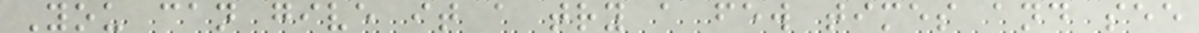You can give it a try a few times and see
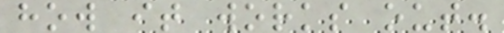how it works out.
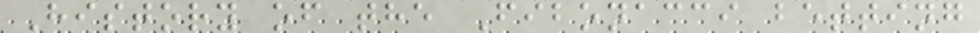History of the Fibonacci betting
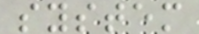system
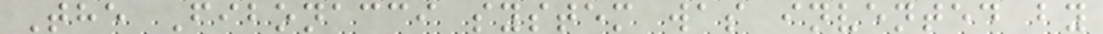The Fibonacci system was invented by
